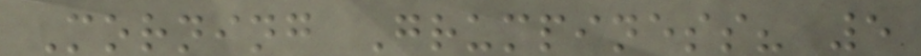Morning Grumpiness? 5
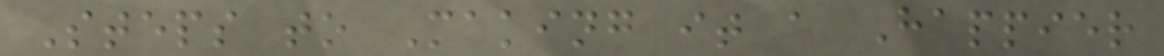Steps to Making it a Happier
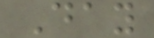Day
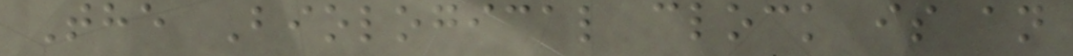The Biological clock is an
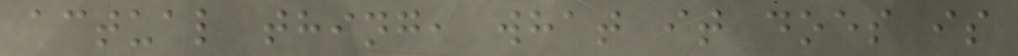actual thing, what it does is
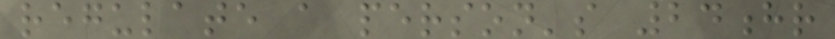regulate a person's 24hr
